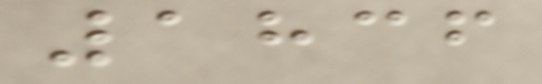1836
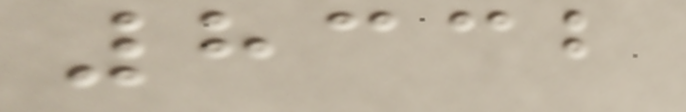8332
